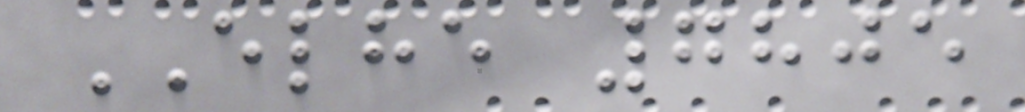ELHE 7805
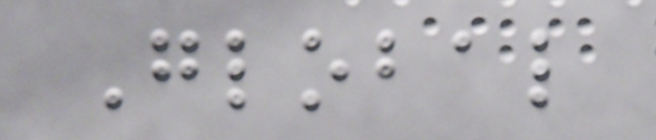Global
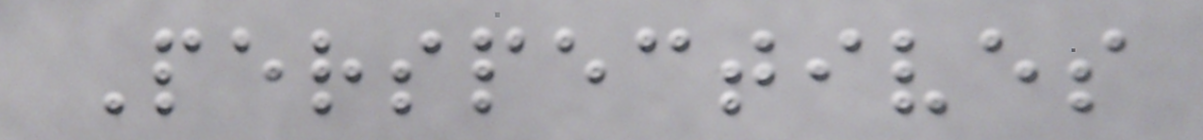Perspectives
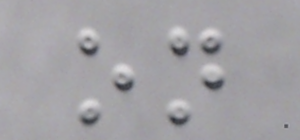on
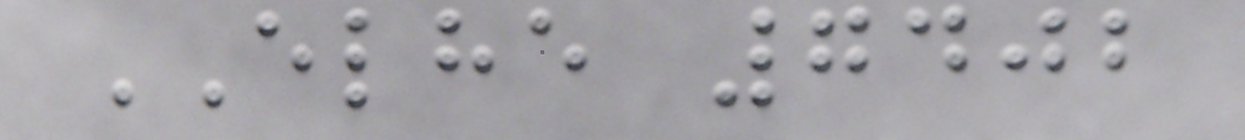ELHE 7402
